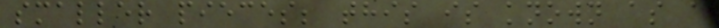smaller pieces; this is known as a
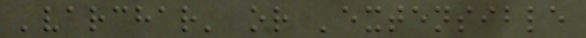'varchar' or 'extensible
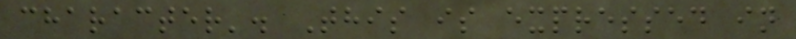character'. This is expressed in
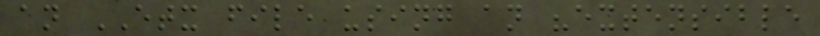an ETX file using an "extensible
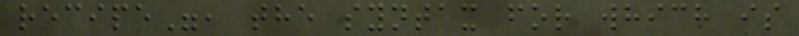recipe", the syntax for which is
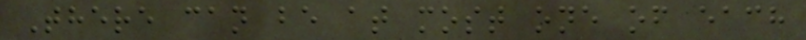There can be at most one of each
